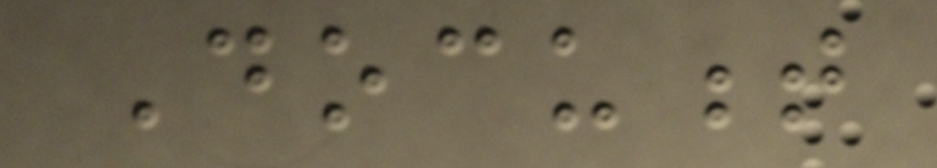Document
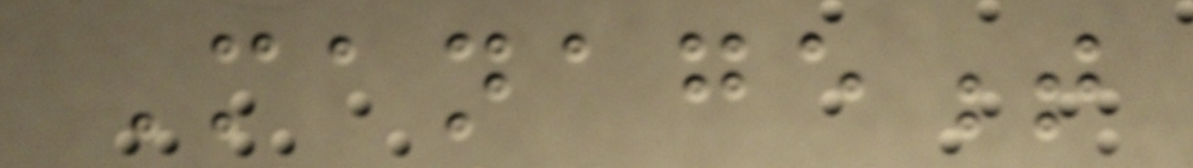Management
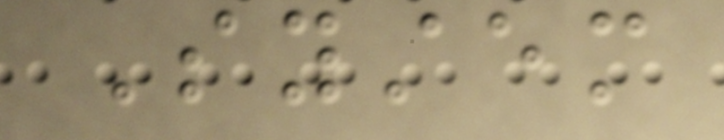System
